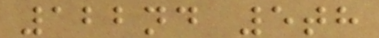122nd 5th
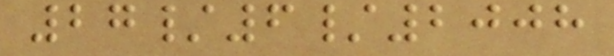27/6/2008
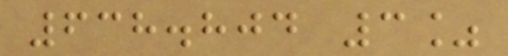638.804 3%
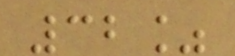32%
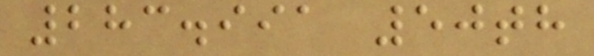283.991 50th
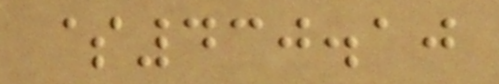$430.10
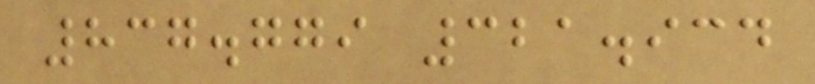837.779 321.934
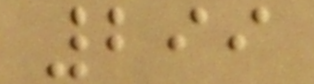299
